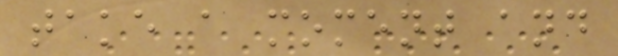take a moment and
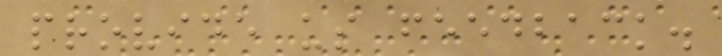provide us feedback.
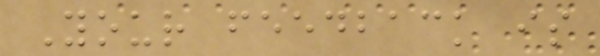Your feedback is
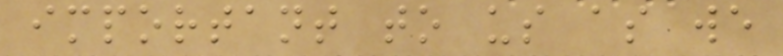important to us as we
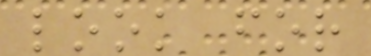look for
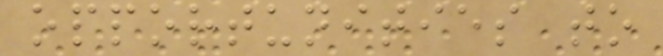opportunities to
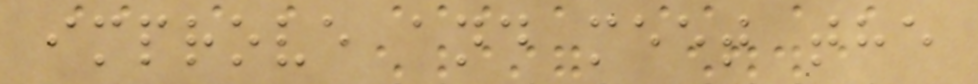improve and meet the
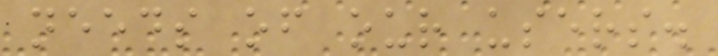needs of our users.
